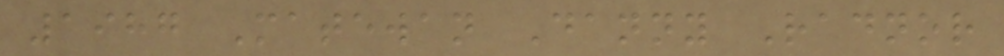1987 Matewan Danny Radnor
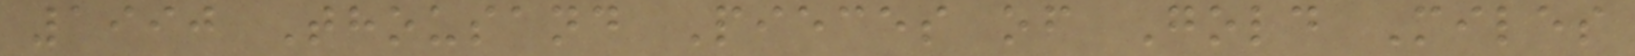1990 Thousand Pieces of Gold Miles
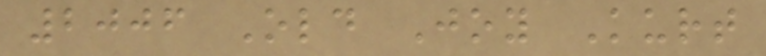2006 Old Joy Kurt
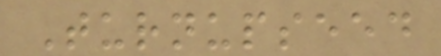Turnupseed
